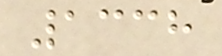1338
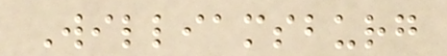Williamsburg
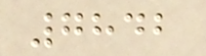7842
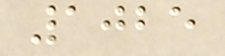1025
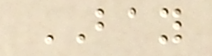BAY
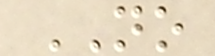NO
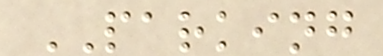PARKING
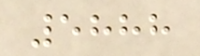5888
